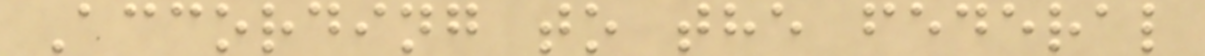According to the federal
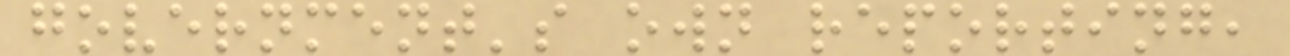government's own reporting,
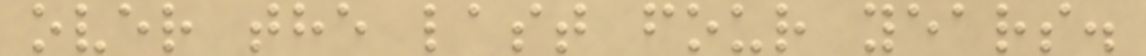over the last four years.
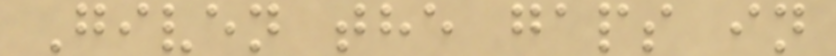Given the gaps in
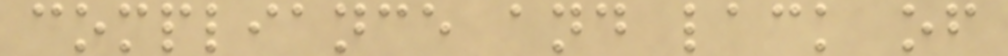compliance and lack of
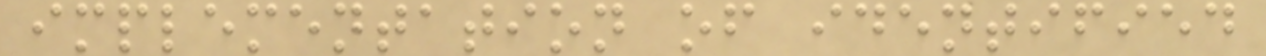implementation of identified
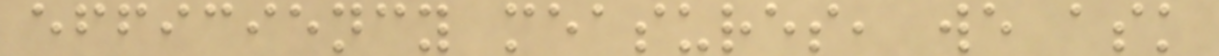efficiency measures, we ask
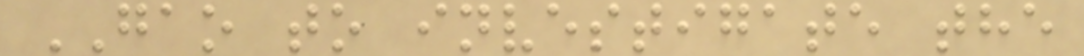GAO to investigate the
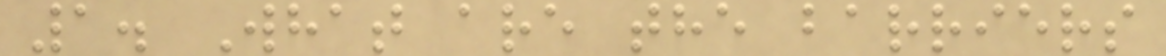1. What are the barriers
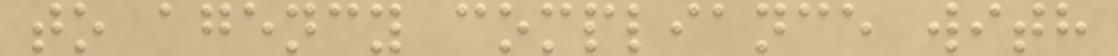to agency compliance with
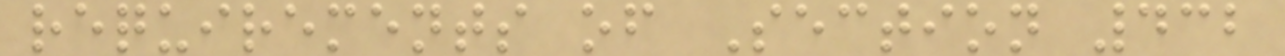requirements of Section 432
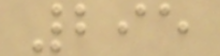295
